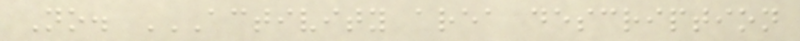No. ACTIVITY AREA DESCRIPTION
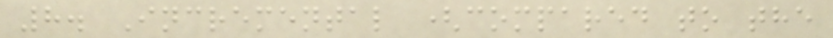8. Incremental (compared to the
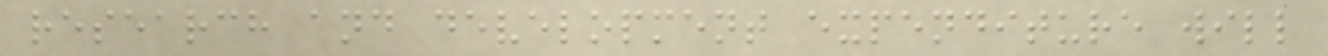research and development expenditure will
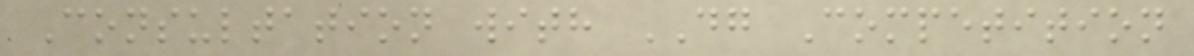Consultation with DG Competition
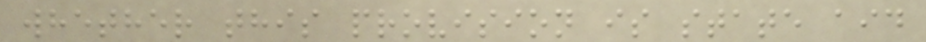whether this provision is state aid
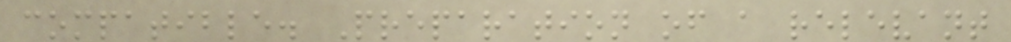compatible. Preparation of a relevant
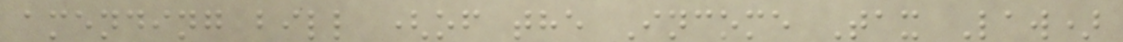amending bill (of the Income Tax Law)
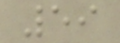59
